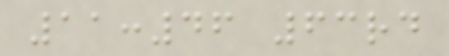11:46 63rd
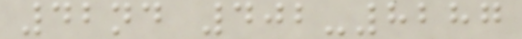42nd 402-8287
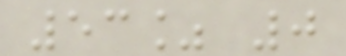53% 0
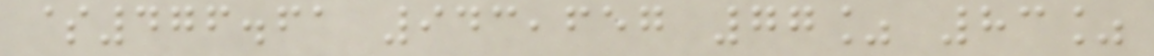$476.61 943,657 77% 83%
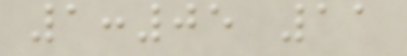1:05 11
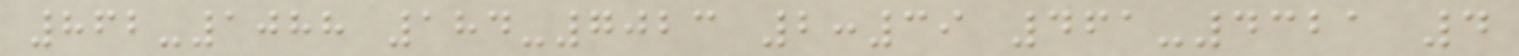862-1088 184-7023 2:39 461-4321 4
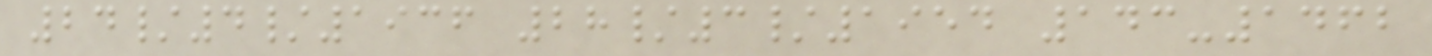24/4/1936 28/3/1954 143-1462
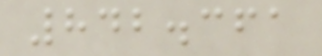842.361
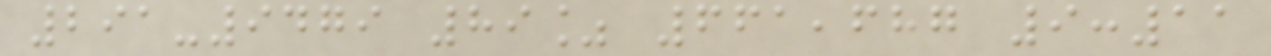291-9479 89% 661,687 9:11
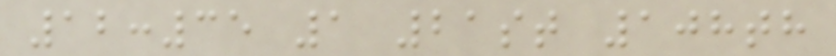12:35 1 21st 108th
